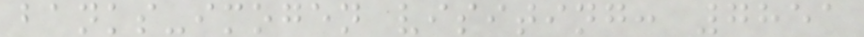banks-imogen visiting: 7851
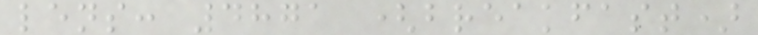lens: 4871 (breakfast)
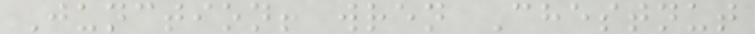Junction! wren Chestnut
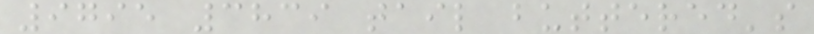9795 3839 tail buttered's
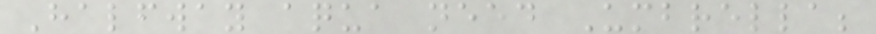Halfway aqua need Umbrella;
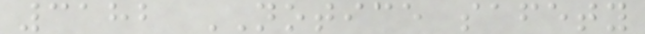3182 NOTICE safety
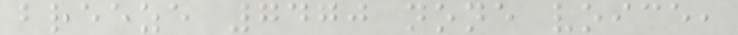breeze 7470 none voice,
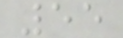55
